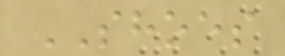SHOES
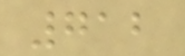712
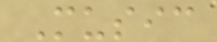Music
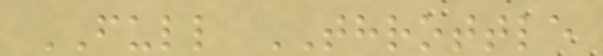FULL THROTTLE
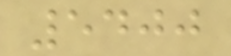5400
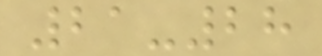21-28
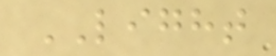LIGHT
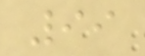99
